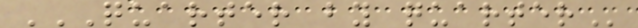QUARTER BY QUARTER
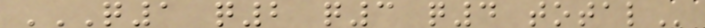Q1 Q2 Q3 Q4 TOTAL
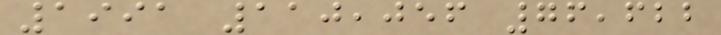1991 110,056 76,622
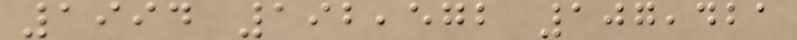1994 192,572 107,421
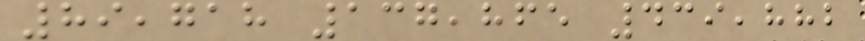89,718 137,865 439,882
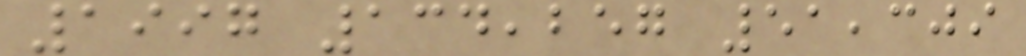1997 134,257 51,309
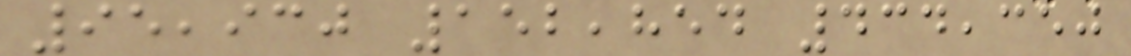95,930 152,854 434,350
